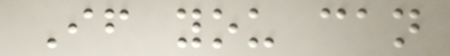If you can
